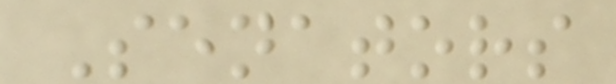Senators
